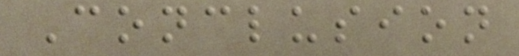Conclusion
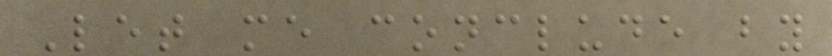Let me conclude by
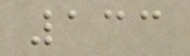133
